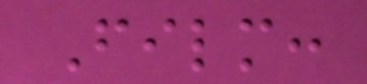Film:
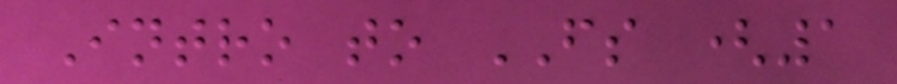Intro to FS (1
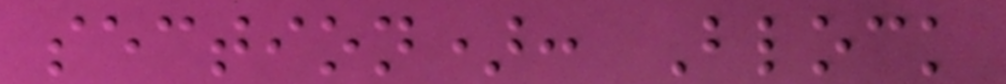section): Block
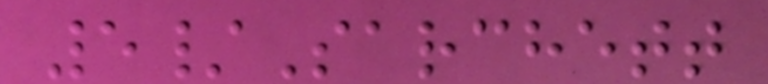5/Sarchett
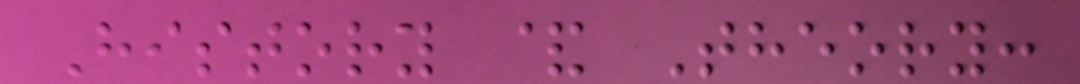History & Theory:
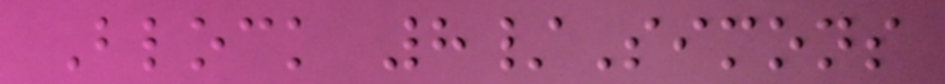Block 8/Simons
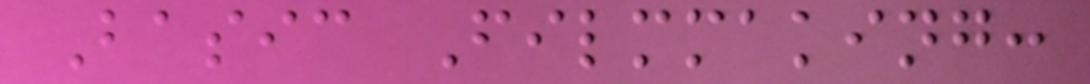Basic Filmmaking:
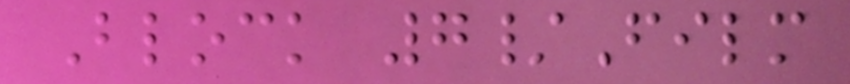Block 7/Film
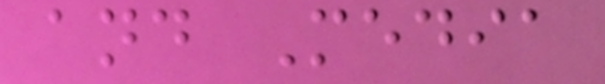and Media
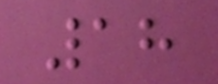18
